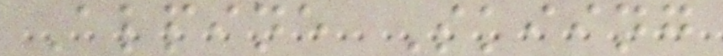Alpine Skiing
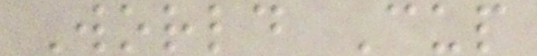World Cup
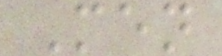Men
